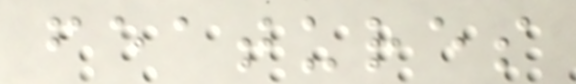features
